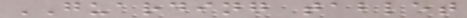GUARDING tablet
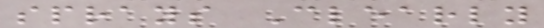sprays Clearly
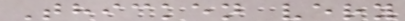Thicken very
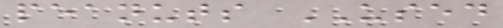peanuts USED
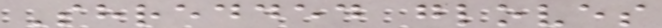Shredded gloves
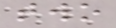two
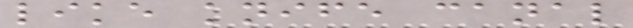like knife canal
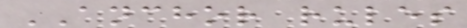ANCHOR rules
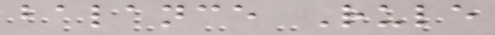balance Rule
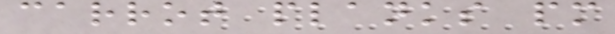carrot planks pm
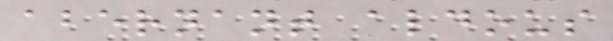abernant aldous
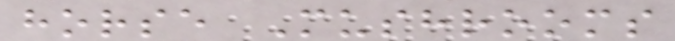horse Mushrooms
